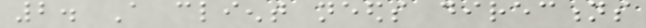2. A client needs directions
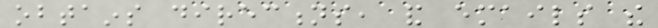obtains directions, and emails the
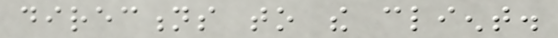directions to the client.
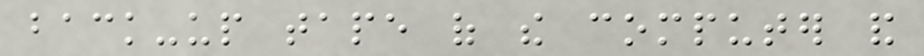back-up tape of the computer and
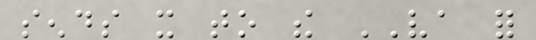sends it to the VA for
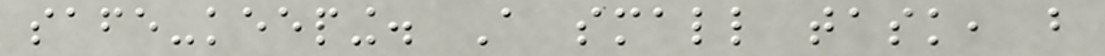safe-keeping. A small task, but
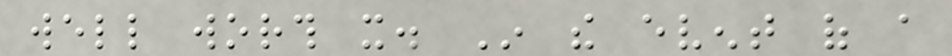well worth it. In the event of a
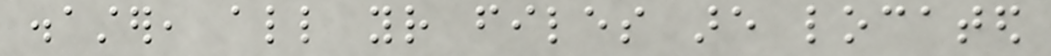disaster, all your files are located
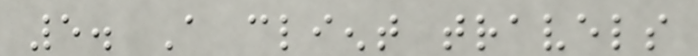5. A client travels
